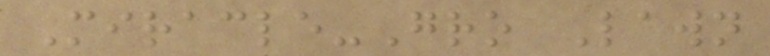Miracle-Gro Lawn
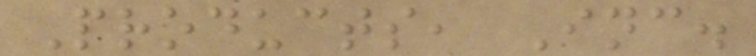Products, Inc.
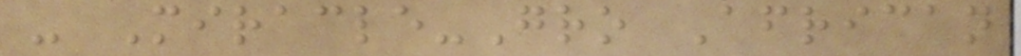- Miracle-Gro African
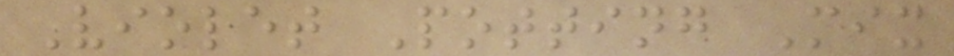Violet Potting Mix
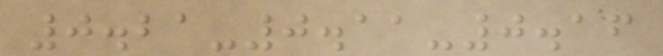0.21-0.11-0.16
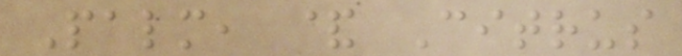Palm, & Citrus
